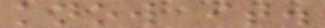know it.
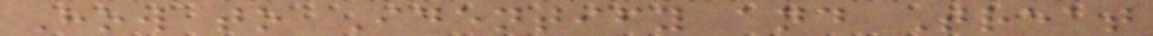How to Identify and Treat
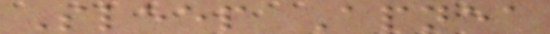Sleep Apnea
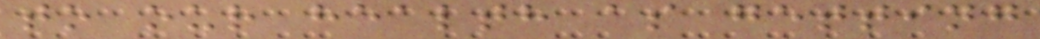to our health as getting
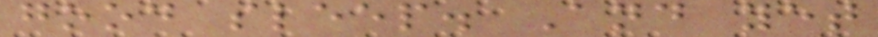good sleep. And yet
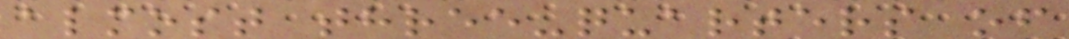almost three-quarters of
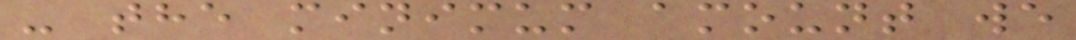- the minimum amount we
